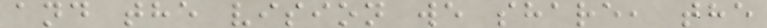and the vision we share, the
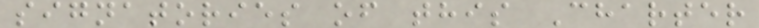signatories of this Charter
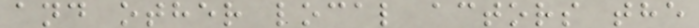and other local actors the
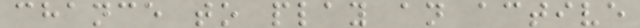chance to play an active
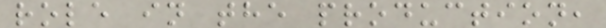role in the production,
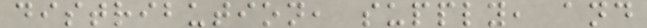distribution, supply, and
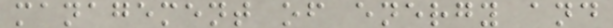management of energy and
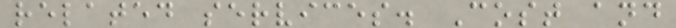related services. Cost and
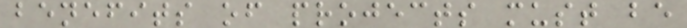benefits of projects must be
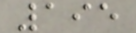195
